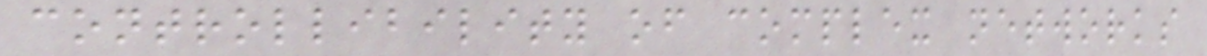controllibility of complex networks
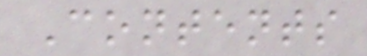Contents
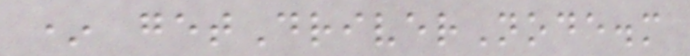* getDriverNode.m
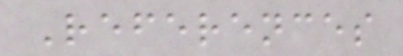References
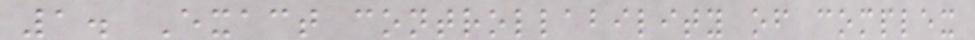1. Exact controllability of complex
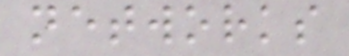networks
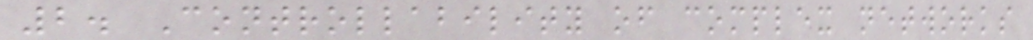2. Controllability of complex networks
